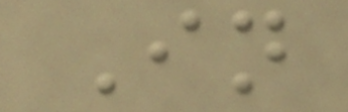In
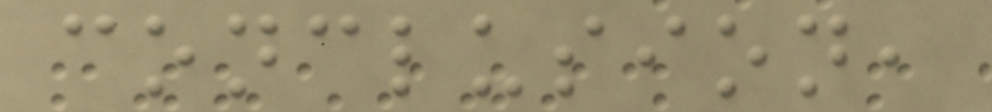conclusion,
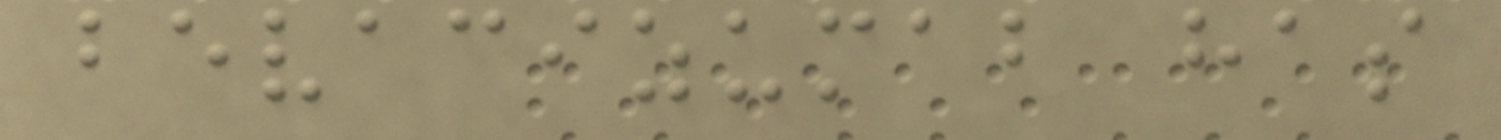bevacizumab has
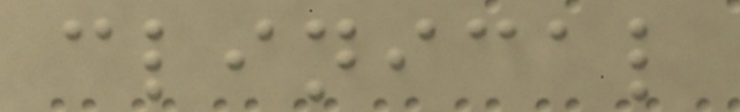clinical
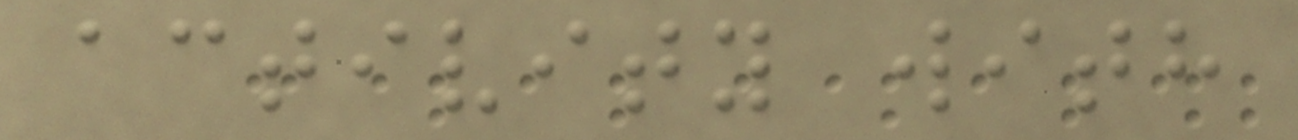activity with
